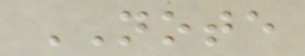NOTE
